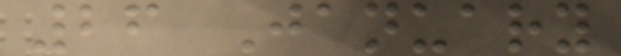26 January
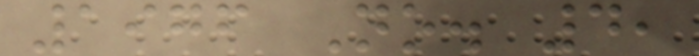1976 No. 4,
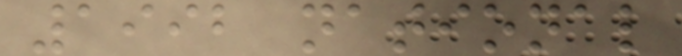1992 national
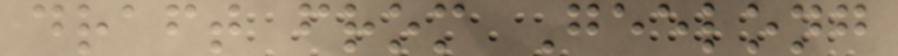draft from Geelong
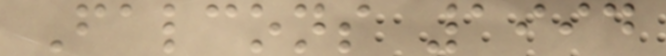Falcons 1994
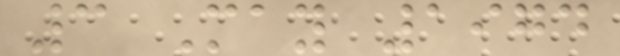3 May 1974
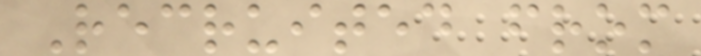Recruited from
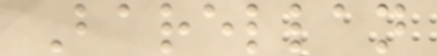Barellan
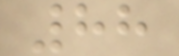88
